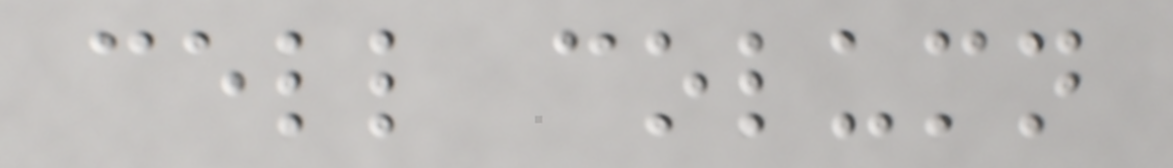cell column
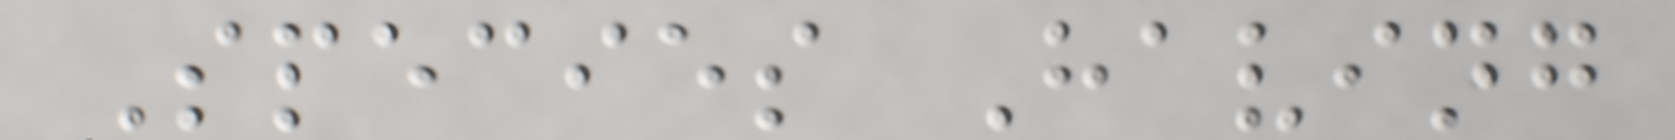Species Having
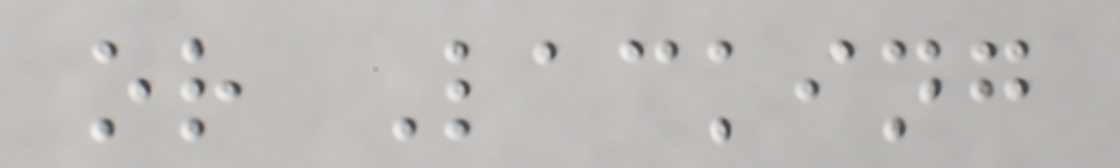or Lacking
